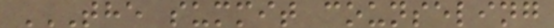THE SUMMIT COUNSELING
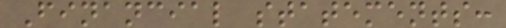Financial statements:
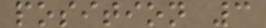position 3
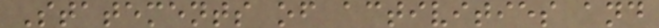Statements of activities and
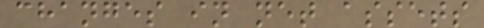changes in net assets
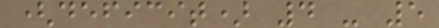(deficit) 4 - 5
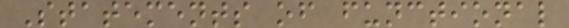Statements of functional
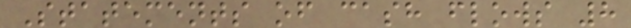Statements of cash flows 8
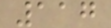117
